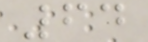64
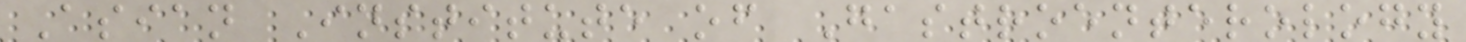Asian Institute of Gastroenterology
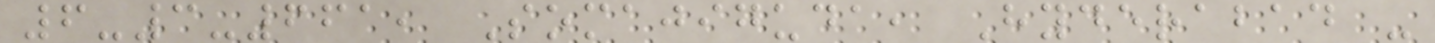6-3-661, Somajiguda, Hyderabad -
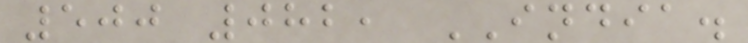500 082, INDIA.
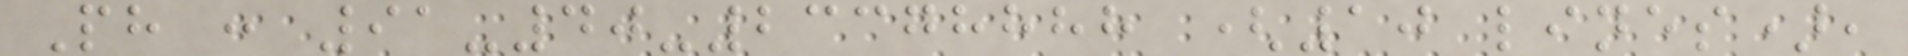Ph : 91-40-23378888 (10 lines),
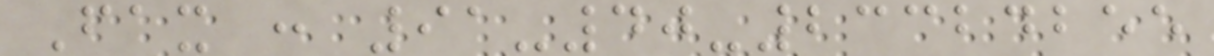Fax : 91-40-23324255
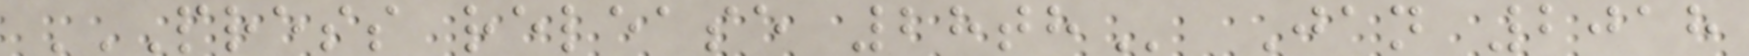PRESS RELEASE 28TH Jan 2018
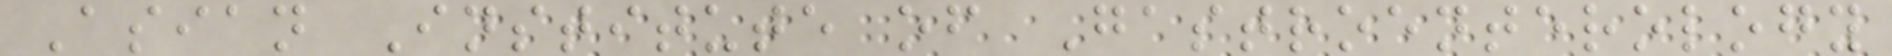Asian Institute of Gastroenterology
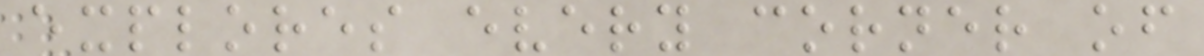explores every corner of
